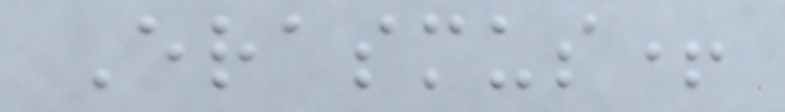Erasmus+
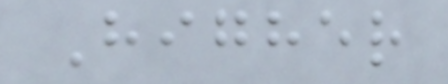Higher
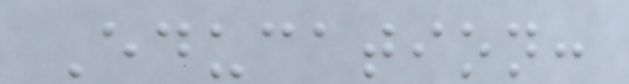Education:
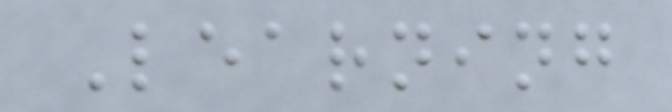Learning
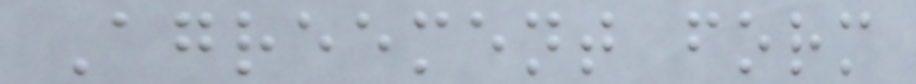Agreement form
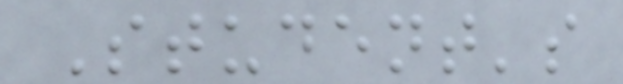Student's
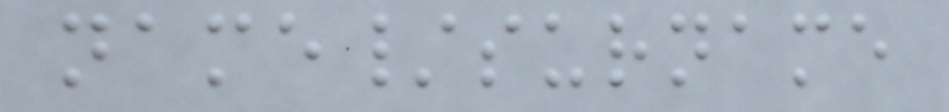name/surname
